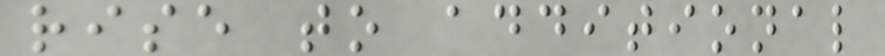rise to additional
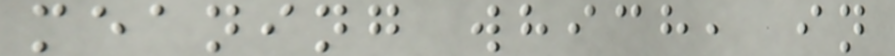meaning which, in
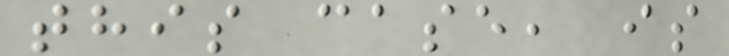this case, is
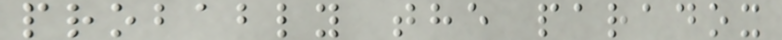probably the paradox
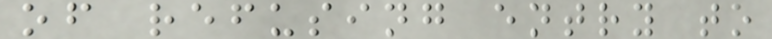of refusing entry to
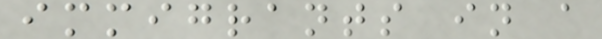immigrants in a
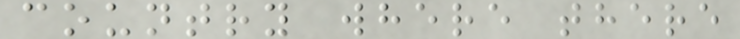country where there
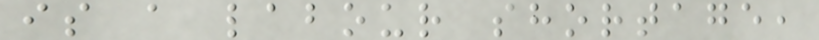is a labour shortage,
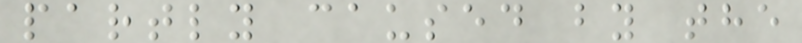partly caused by the
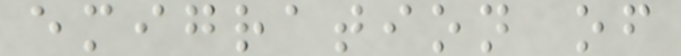emigration of
